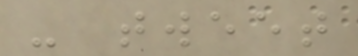- tweet
